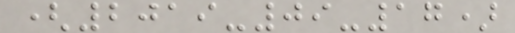(2019-09-17)
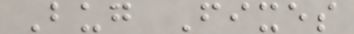Bug Fixes
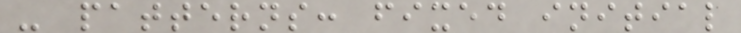- patterns: fixed initial
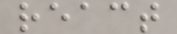react
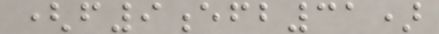(f9efb31)
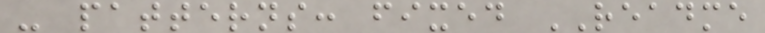- patterns: fixed README
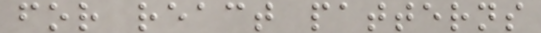for react patterns
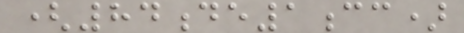(84de1cc)
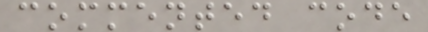commented code
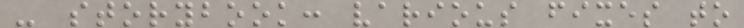- storybook: various fixes to
